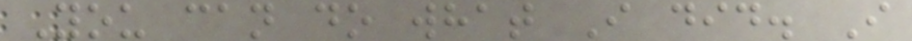You can do what I did. I
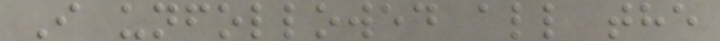I unfollowed all the
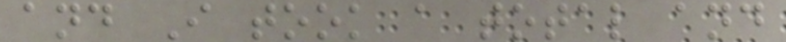and I took a total and
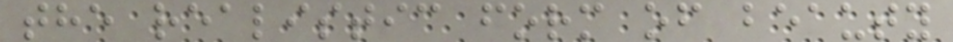the realistic form of beauty
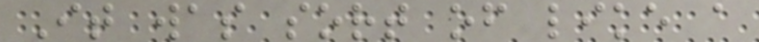It was sort of like a
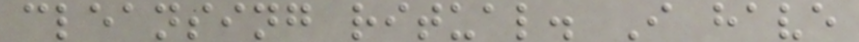cleansing ritual. I have
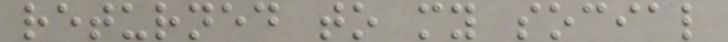returned to my social
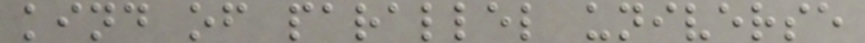kind of parallel universe
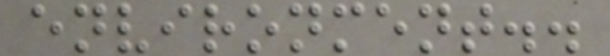environment..
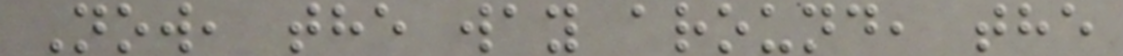Now, the way around, the
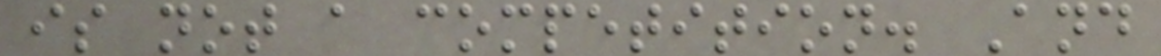is not a competition. And
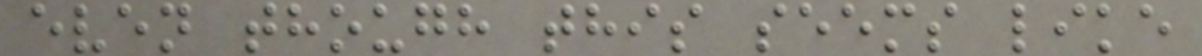even though this seems like
